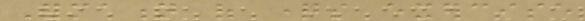Formation of questions exercise
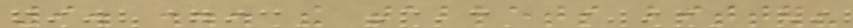9. ... the tablets bitter?
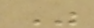Was
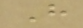Have
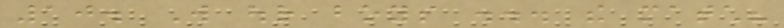10. Will our boys ... the match?
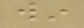win
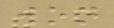won
